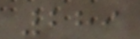289
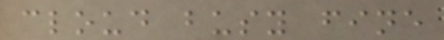cloud busy fine
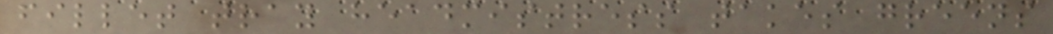fillet tray headmistress takes greens
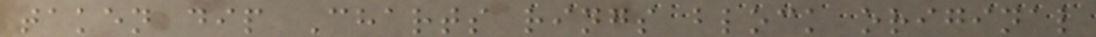taken dip Charts rings block original
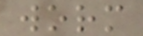worm
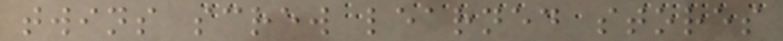twins screw learned stores
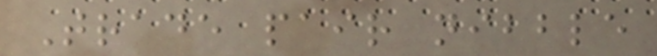Trade pair nibble
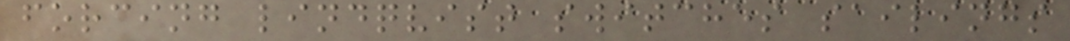forcing lindqvist switches sailings
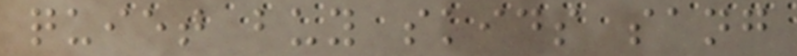quiet buy skids sang
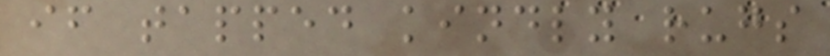if tapped kindly rugs
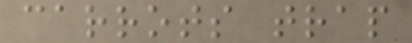carrots trap
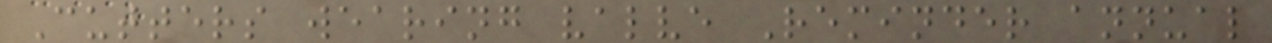Cutters wearing valve Reminder annual
